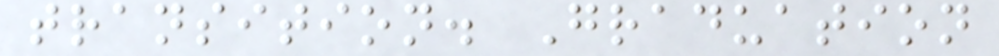transition. Graduation
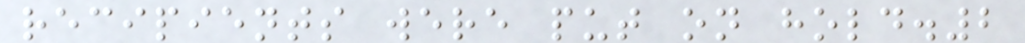recipients were put on hold.2
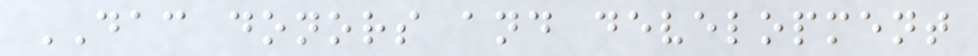DAC donors and development
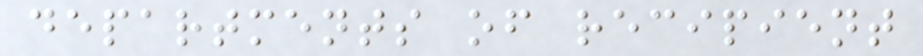departments of recipient
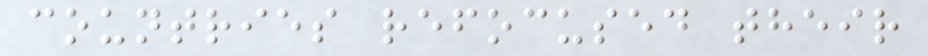countries refocused their
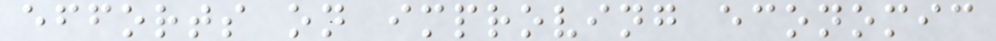efforts on improving economic
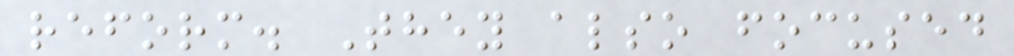reform. They also focused
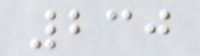230
